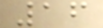16
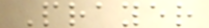Prayer
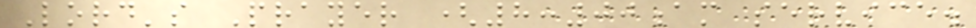Lord's Prayer (8:00am service.
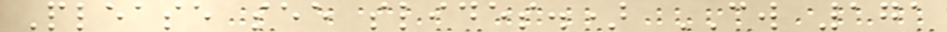Please see slides.) CW 171
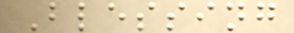Blessing
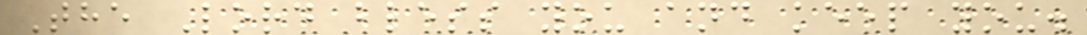The Lord bless you and keep you.
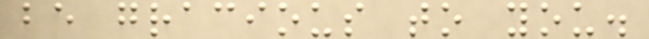be gracious to you.
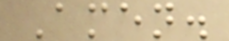Amen.
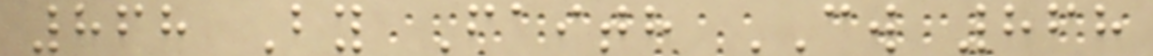868 By Faith CW 868
